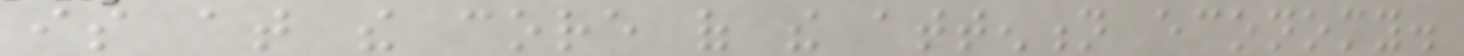is at the core of the attention economy.
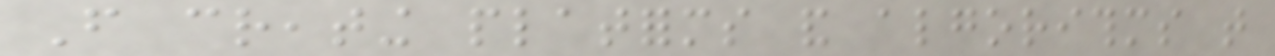From creating platforms and algorithms that
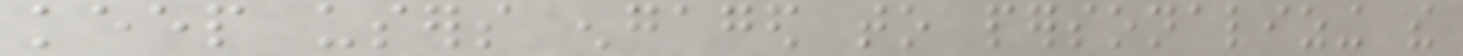keep users engaged to personalizing the
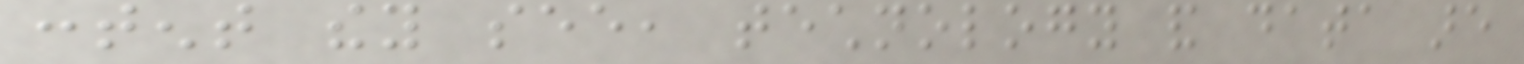content they see, technology and data are
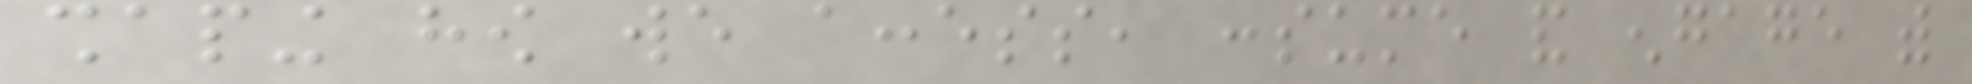shaping how we access, consume and engage with
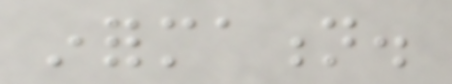information.
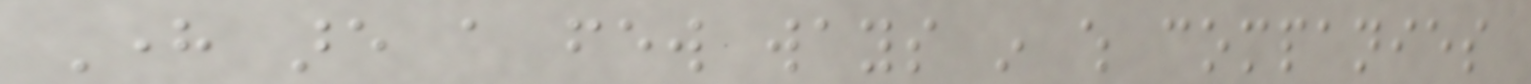Here are a few ways in which companies
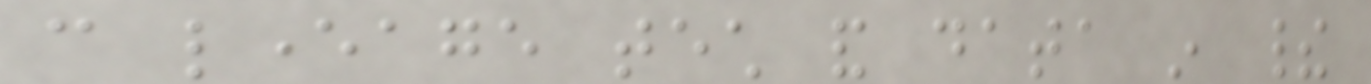can leverage tech and data in their
